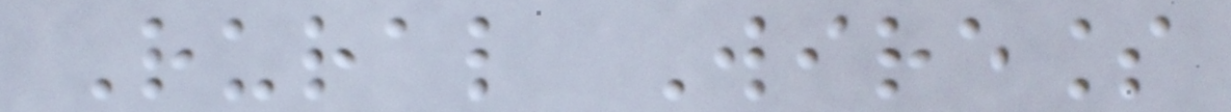Rural Wireless
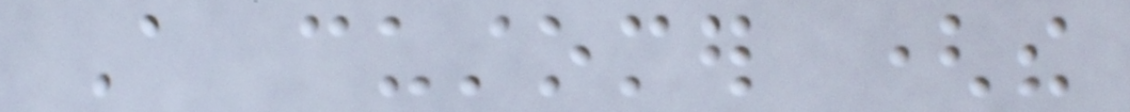A customer (the
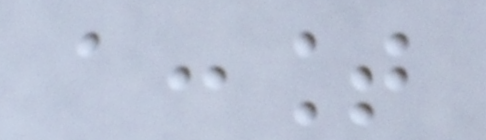account
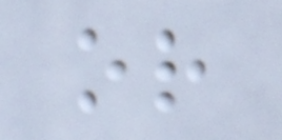or
